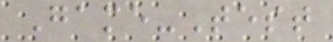Game-Test
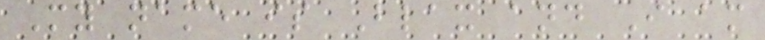My name is Blax and I am
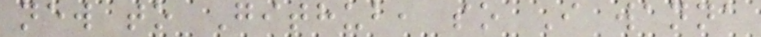new to Github, so I wanna
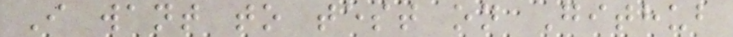I want to test on Github
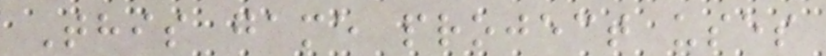This game project uses
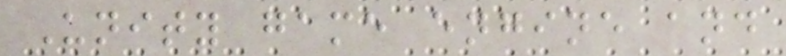Unity game engine and
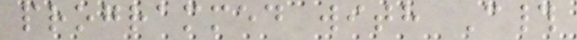programmed with C#
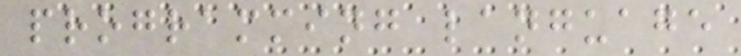programming language
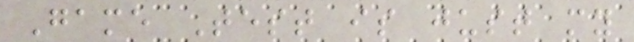Game Test is just my
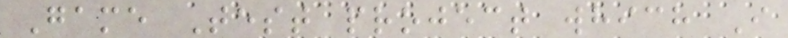Game Test project which I
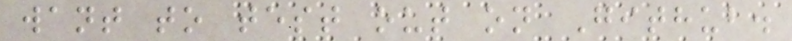want to test out on Github.
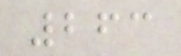263
